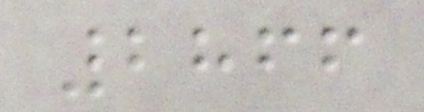2866
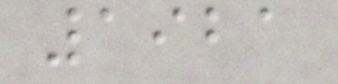1921
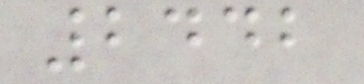2442
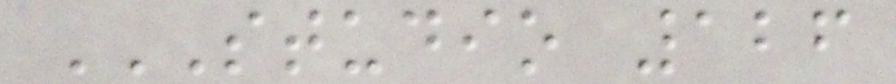STUDIO 126
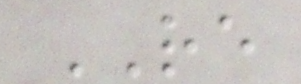RE
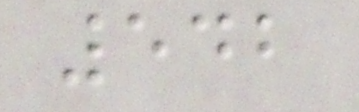542
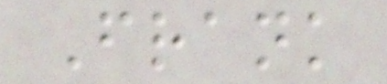Frank
